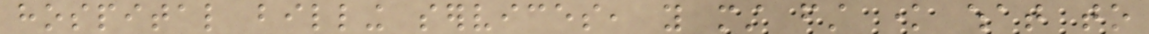hospital billing services, you must first know what to
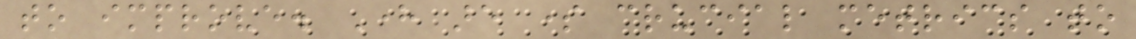to improve. Here are some crucial metrics to
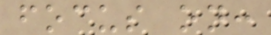focus on:
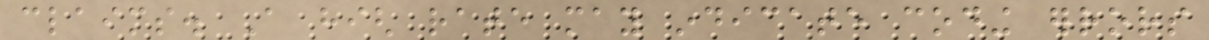claims. A high rate may indicate coding errors
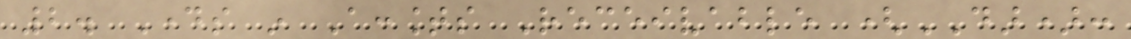2. Days in Accounts Receivable (DAR):
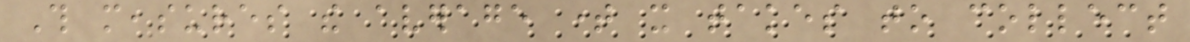This measures the average time it takes to collect
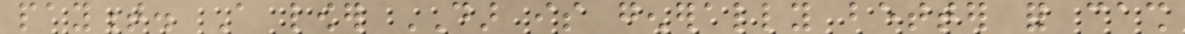payment. A lower DAR is generally better for cash
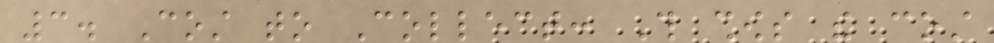3. Cost to Collect: This shows the cost
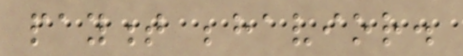payment behavior.
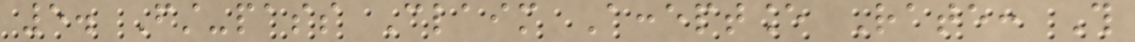5. First-pass Claim Acceptance Rate: This
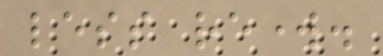less rework.
